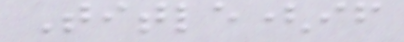Title(if
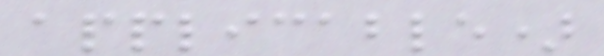applicable)
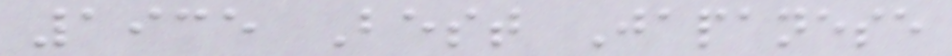1935 Best Japanese
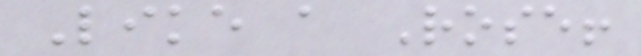Like a Rose!
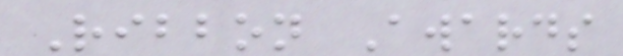Ribbon Awards
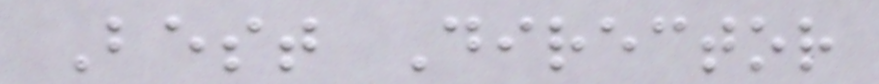Best Director
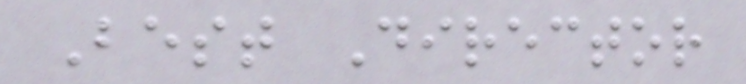Best Director
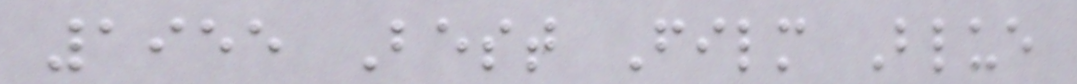1955 Best Film Blue
